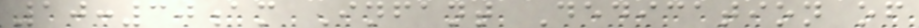10:30am Infant Dedication of
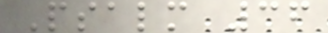Psalm 36
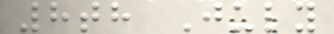8th July
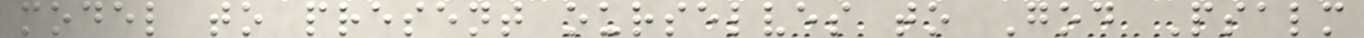model to present ourselves to God Psalm
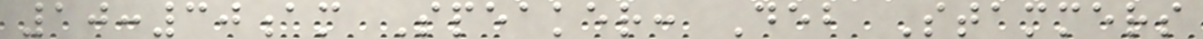10:30am Speaker: Deb Stammers
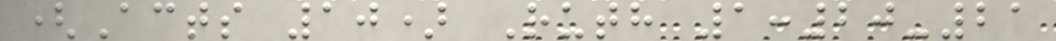(Acts 10) Ruth 1:20-21
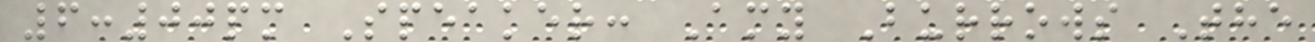6:00pm Speaker: Amy Burrows The
